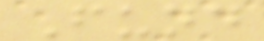Fund
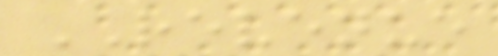REVENUE
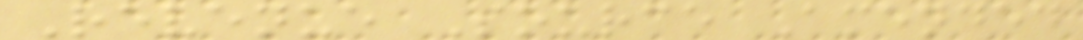Revenue Source Amended
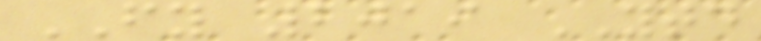FY 2019 YTD
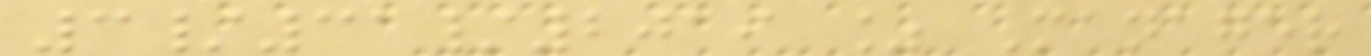3/31/2019 % Manager
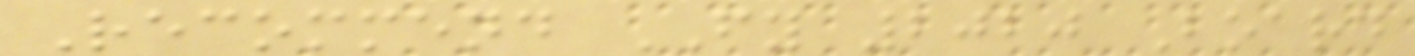Recommend FY 2020 Board
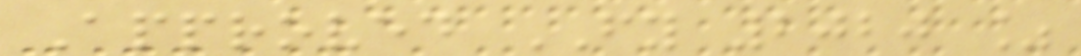Approved FY 2020 %
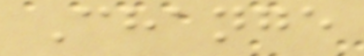Change
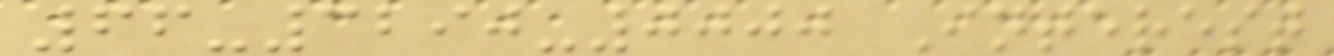66-3290-0000 Interest
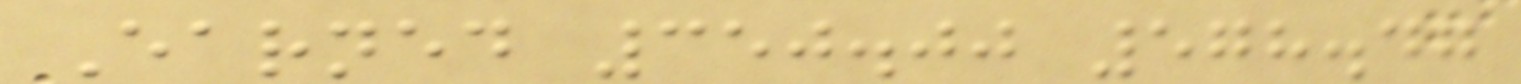Earned 350.00 578.47
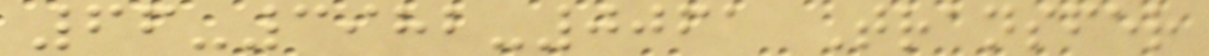66-3982-0061 Transfer
